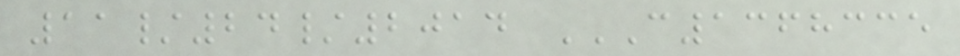11/24/2014 C1368335
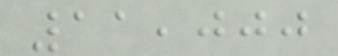11,000
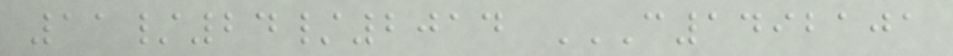11/24/2014 C1492101
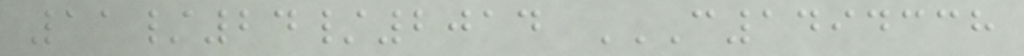11/24/2014 C1494338
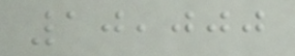10,000
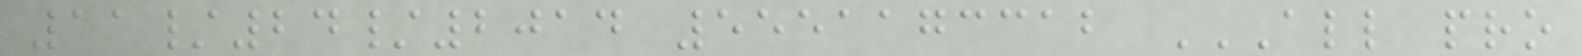11/24/2014 5551173312 ALL PRO
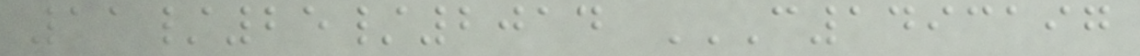11/25/2014 C1493197
